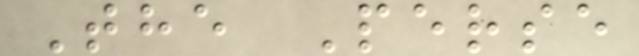The Perse
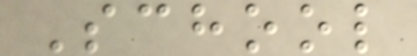School
